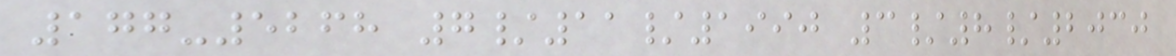177-5268 7/11/1990 3/8/2030
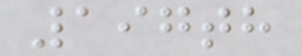197th
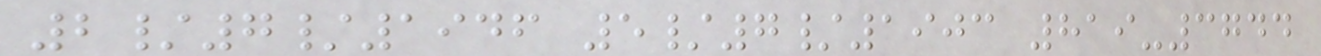2/7/1946 5/7/1903 819-3744
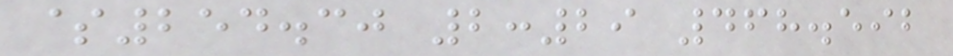$254.30 2:29 468.592
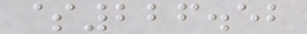$226.52
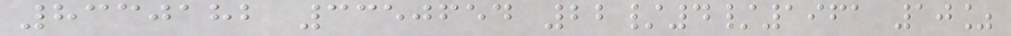8330182 3350654 22/4/1961 10%
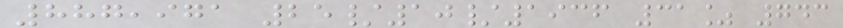887,971 25/10/1936 31% 743
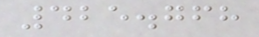425.768
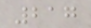217
